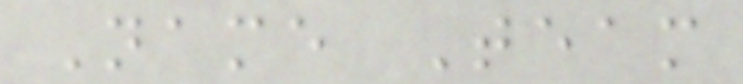Name Team
